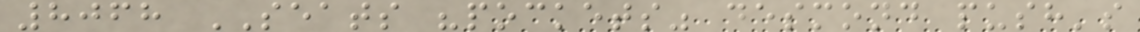8068 SEATS "pockets" desmond push's
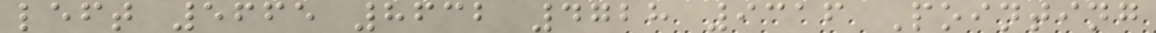left 5665 8632 4728 9316 Pointing
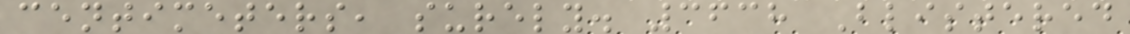centimeters, surely. 3638 Blistered
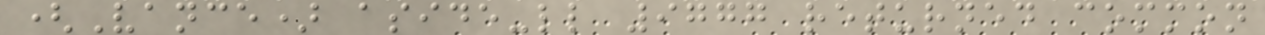(Vance) aside-ll 9777 returned common
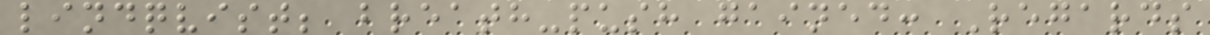lindqvist; breath-push gained: Regards
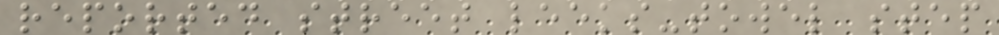reported street leeks-towel step
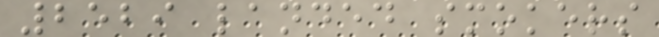2529 landed smokers
